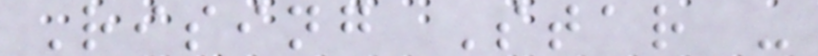Rising Star -
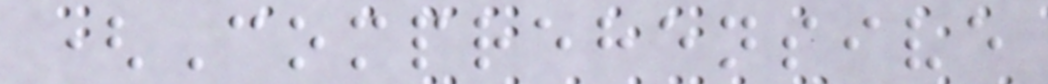(Comprehensive
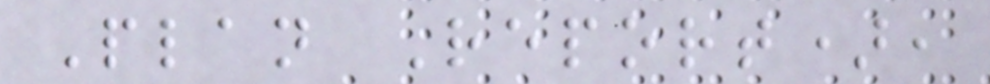Plan Report),
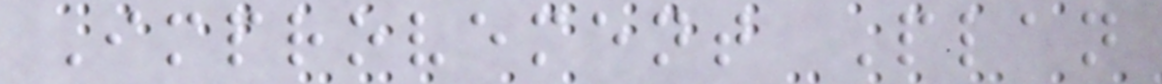Improvement Plan
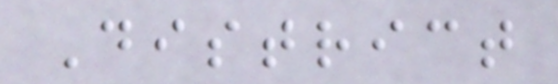District
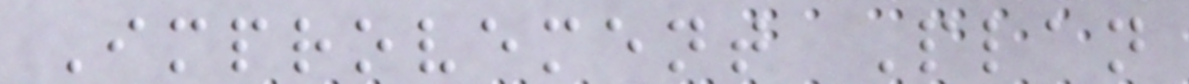Improvement Plan
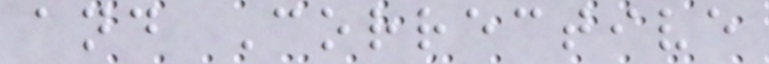and Corrective
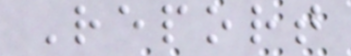Report
